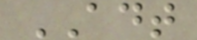ADT
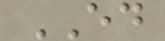ED
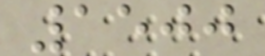1500
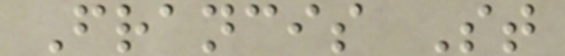Francis St
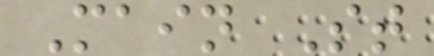Main St
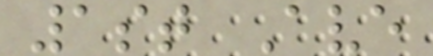1st Ave
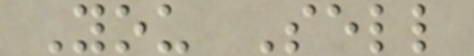You Sell
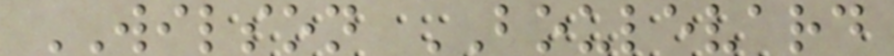WILSON BOULEVARD
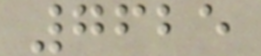7625
